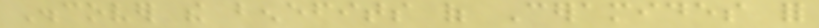Discover the benefits of Ceramides for
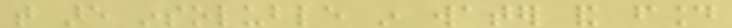that are insoluble in water and found
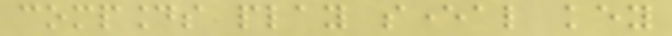compounds play several key
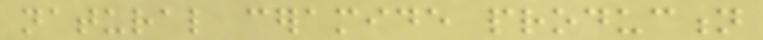natural ceramide production
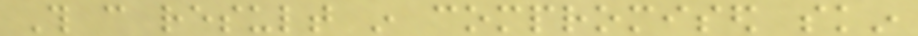This can result in compromised skin
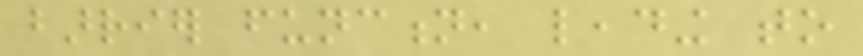barrier function, leading to
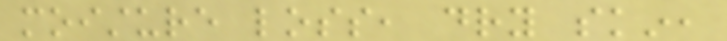moisture loss, dry skin,
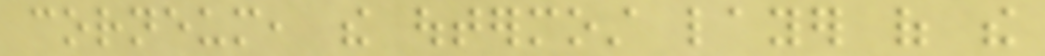corneum, the outermost layer of the
